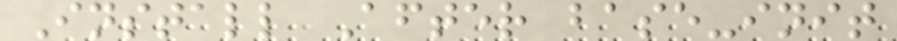Install After base-init
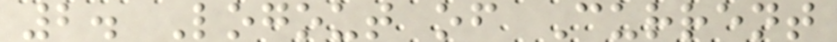2. Logout of Current
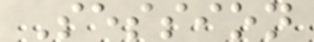Session
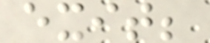exit;
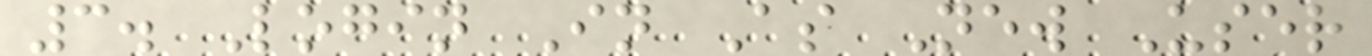3. Login In As New User
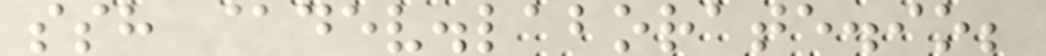ssh @dev.laborate.io;
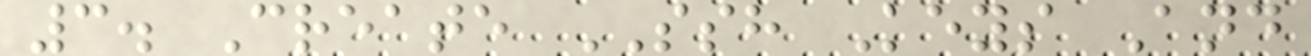3. Create SSH Keys And
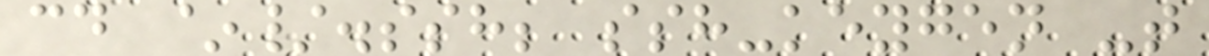cd ~/.ssh; ssh-keygen -t
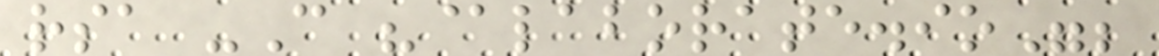rsa -C "@laborate.io";
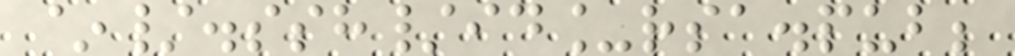~/.ssh/id_rsa.pub;
